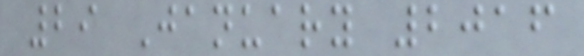29 January 2016
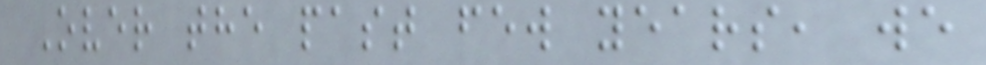Over the past few years, we
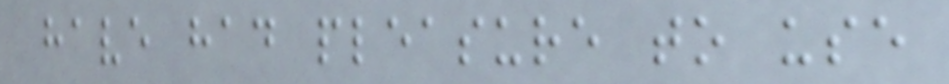have had pleasure to use
